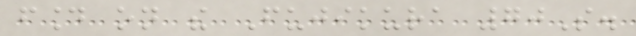found on the Fujikura 70S.
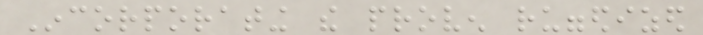Incorporating the proven ruggedized
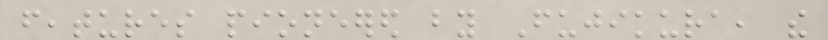features pioneered by Fujikura, the
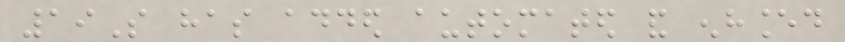19S has added automated and enhanced
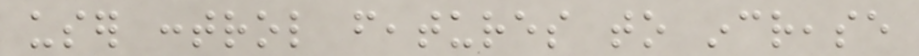user control features to increase
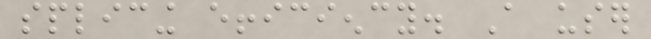splicing efficiency. A user
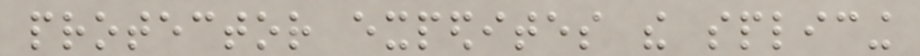protector expedites the splicing
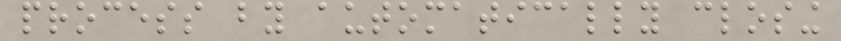process by automatically closing
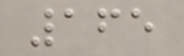165
